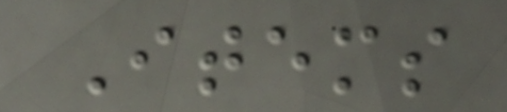Items
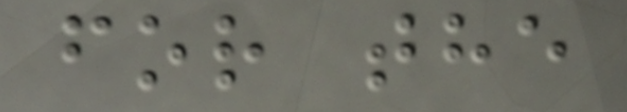for the
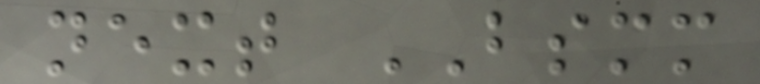next BSMM
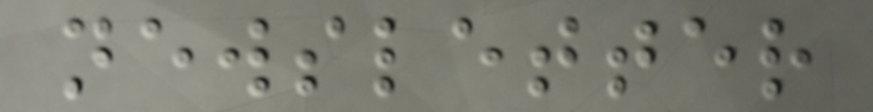newsletter
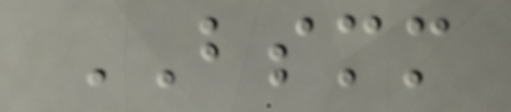BSMM
